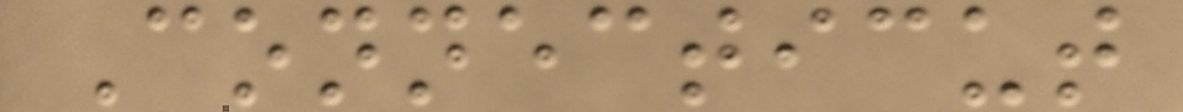Connecticut
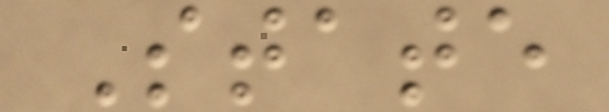State
